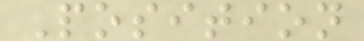Position
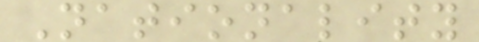Nationality
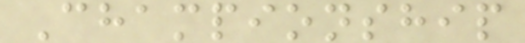Championship
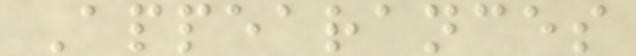Appearances
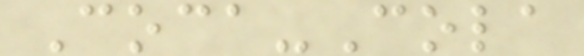Coca-Cola
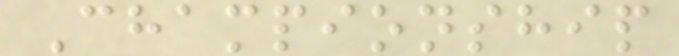Championship
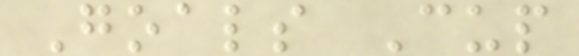Goals Cup
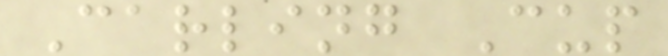Carling Cup
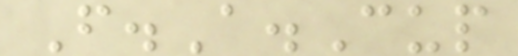F.A.Cup
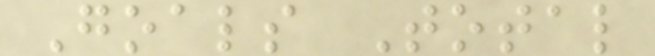Goals Total
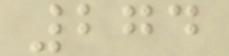274
